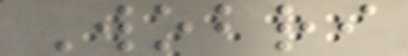Wobri
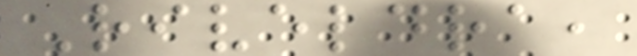Riveldra,
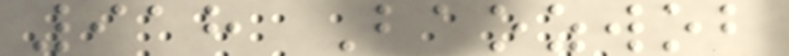918 Baozwob
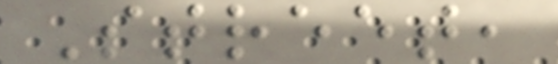Street,
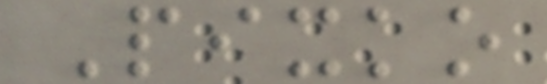Pixko
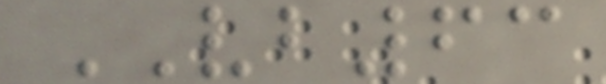VB63
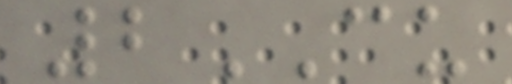2CU
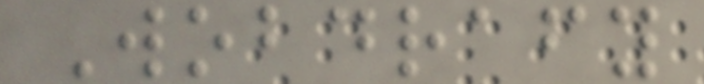Wobdrafy
